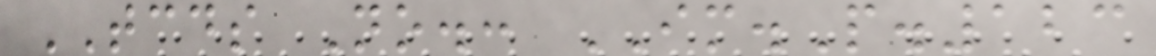TCDS No.: IM.P.123
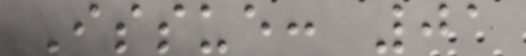Issue: 01
